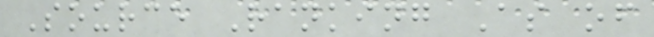Source Ranking As of
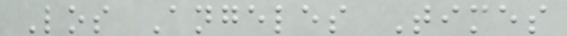Los Angeles Times
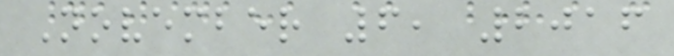November 6, 2016
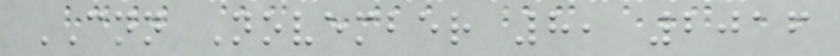CNN November 8, 2016
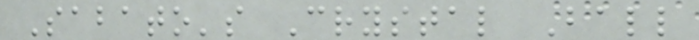Sabato's Crystal Ball
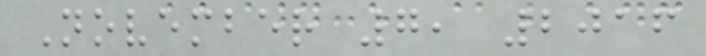November 7, 2016
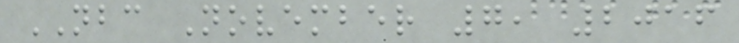NBC November 7, 2016
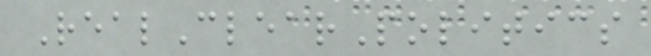RealClearPolitics
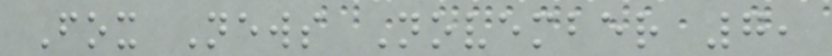Fox News November 7,
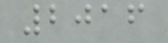2016
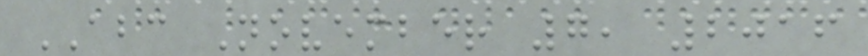ABC November 7, 2016
